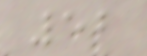52
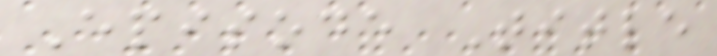Episode Title
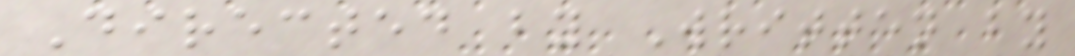Directed by Written by
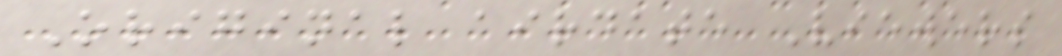Original airdate Viewers
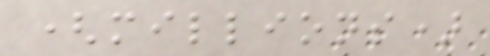(millions)
